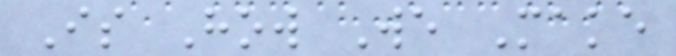Is How We Make
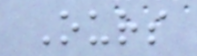Ours
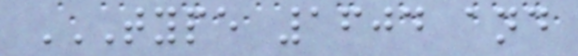TYPE 1604 AND
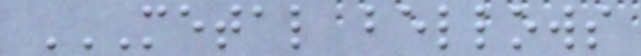METAL BELLOWS
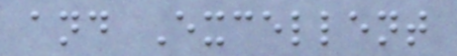and Excellent
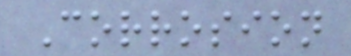Corrosion
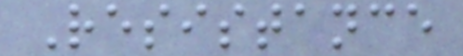Resistance
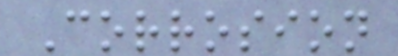Corrosion
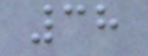38
